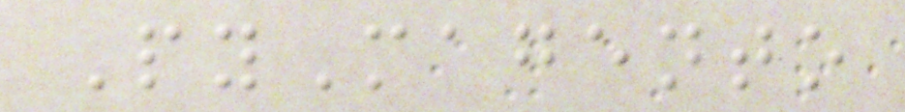PyMagento
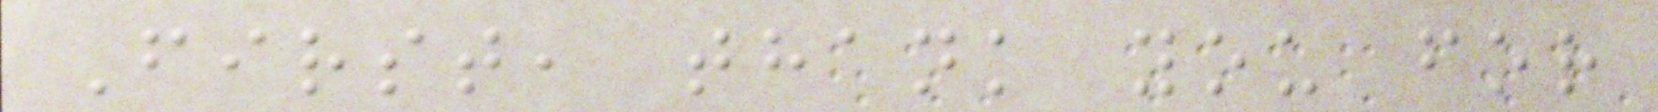First, thank you for
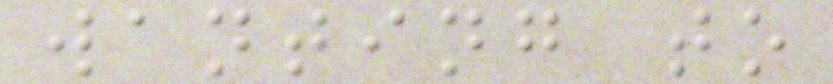wanting to
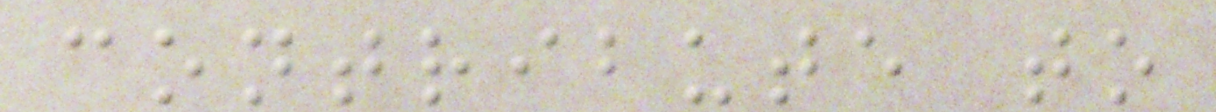contribute to
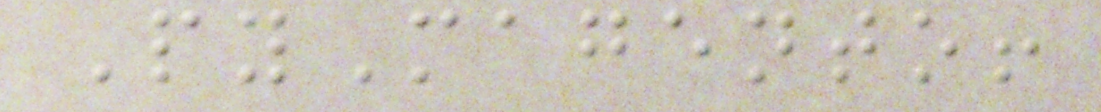PyMagento!
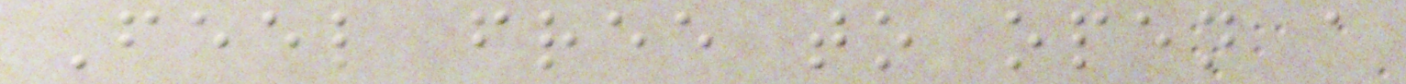Feel free to open a
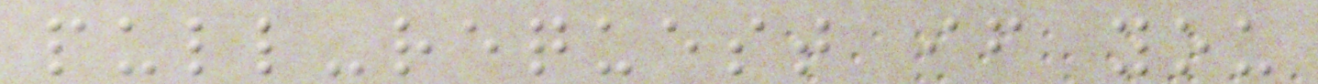pull-request if you
